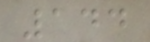144
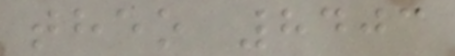theo 8403
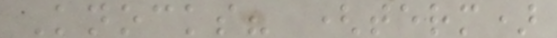Knocks? (term)
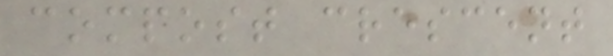compost crescent
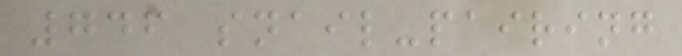746 snail-pairing
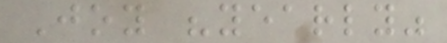Joy "yearly"
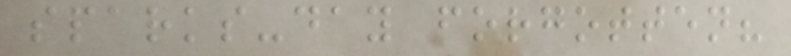sparks-day forgotten?
